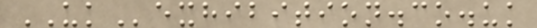UKexhibition.co.uk
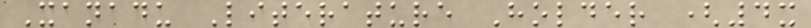Xanadu Literature Holder (4x
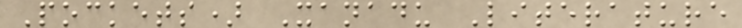Pockets) Xanadu Literature
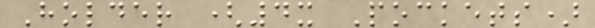Holder (4x Pockets)
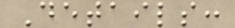Details:
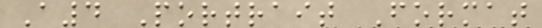A4 Portrait Format
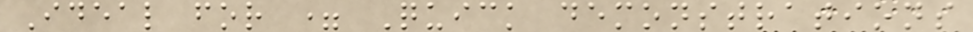Ideal for = Quick demonstrations
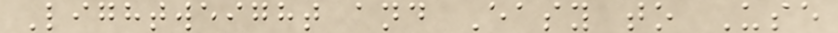Lightweight and Easy to Use
